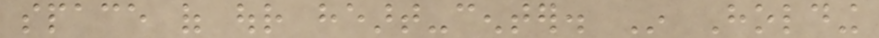space of our heart-center. In Holding
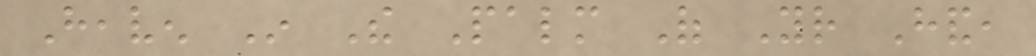Heaven In The Palm Of Your Hand,
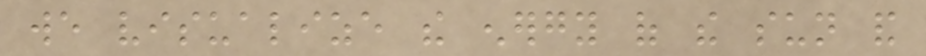we visualize the energy of the sun and
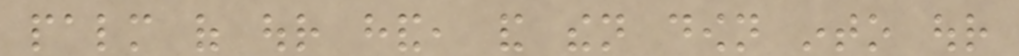palm of our hand, and then down into our
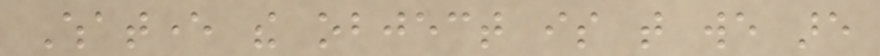Whatever the object is that we are
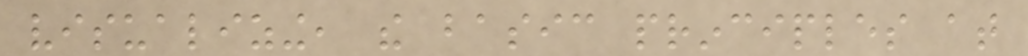visualizing, the basic principles at
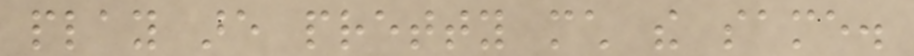play are pretty much the same.
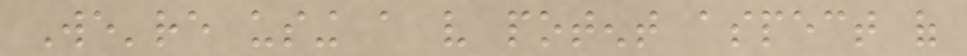We're using a very potent aspect of
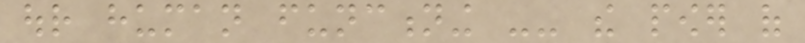our human functioning -- the power of
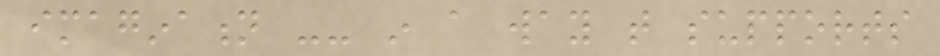imagination -- in a way that supports
